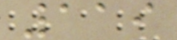119
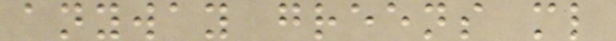anyway greens ml
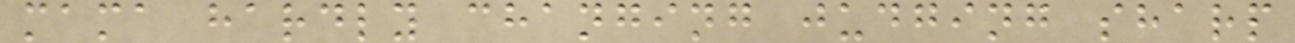mama hardly changing judging sharp
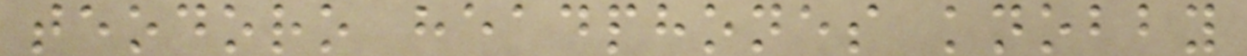teodoro headphones knobby
